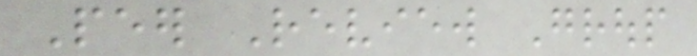Peer Review Group
